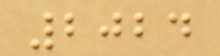2024
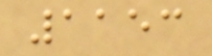1153
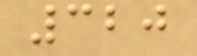320
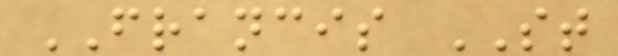FRANCIS ST
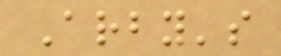Arby's
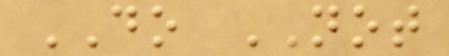DO NOT
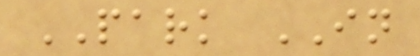PARK IN
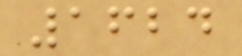1624
